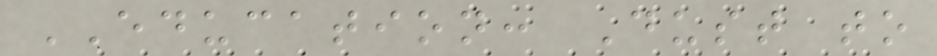EDUCATION: Dust to
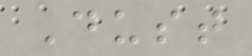Dust
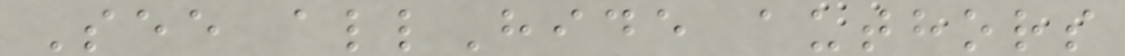See allHide authors
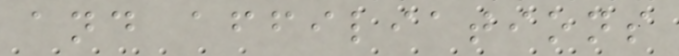and affiliations
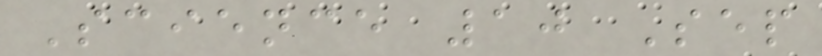Science 10 Sep
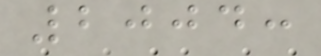2004:
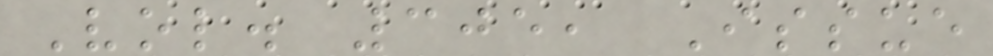Vol. 305, Issue
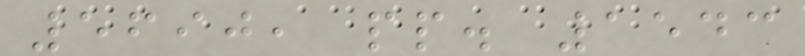5690, pp. 1543
